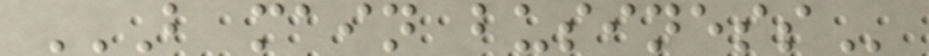B MAIN BUSINESS
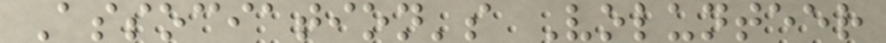Association's Volunteer
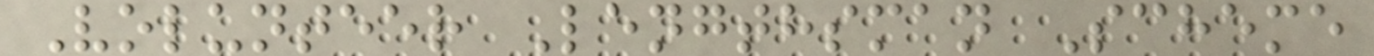Volunteer Lengthsman Scheme
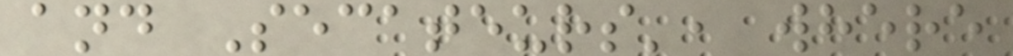and Secateurs', where
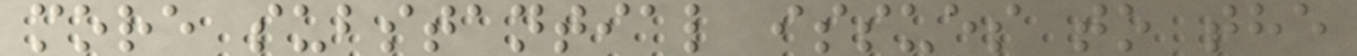more substantial issues to the
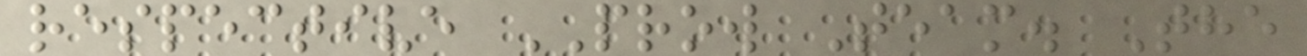respective PROW Team. The
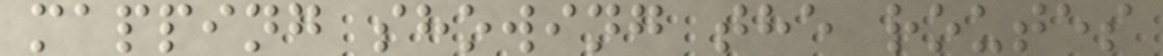mapping showing the routes
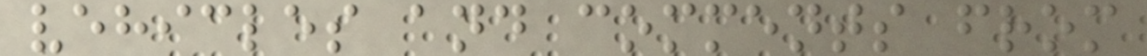vehicles and comments from
